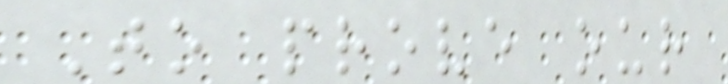To prove our
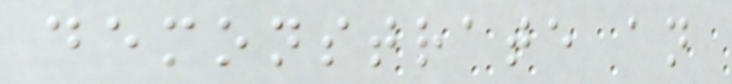demonstrate an
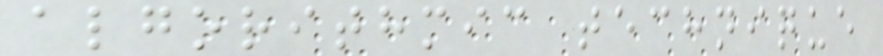algorithmic technique
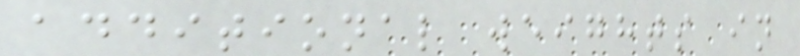additional weights in
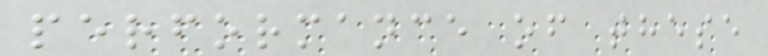performance of these
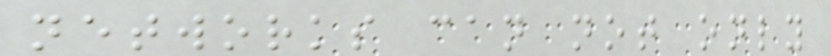networks can not only
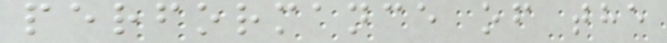performance of the
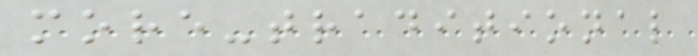more-traditional
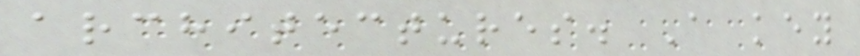architectures. A key
